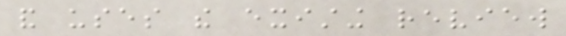and uses the existing review
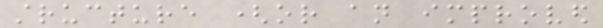structure (or an improved
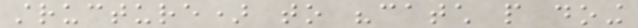structure) to "catch people doing
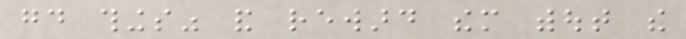good things" and reward them without the
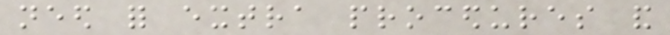need for extra procedures and
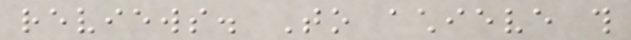reviews. To achieve this
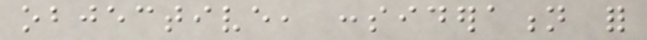objective, consideration for
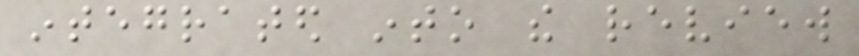integrated into the review
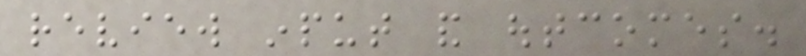review input and outcomes.
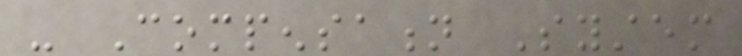- Compensation System
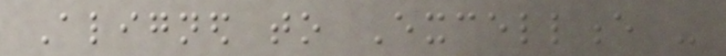Aligned to Excellence -
